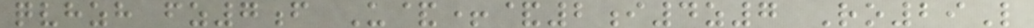qvhzh fz7f U&+&2i4z7 Ro29L
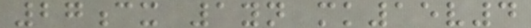27cx 1yn mk15v4
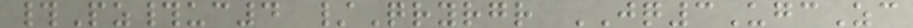#Pz#uc4 /Qryrgr JQ3UgcZc
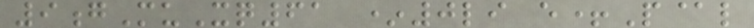9gMuXq61 *0li e+P@l
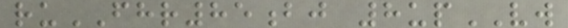ruFHR85bj 8upVW
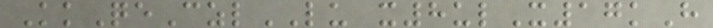KkQeCzlLU x8ulX17kH
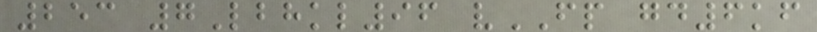253 7Lbhkl96 vFP gd6kf
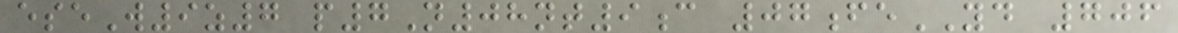eseW9z7 p7N08nt9c 07feYD 706
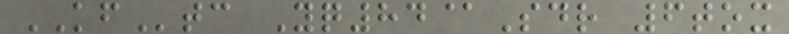KFtc Yq84@Sdr 6tox
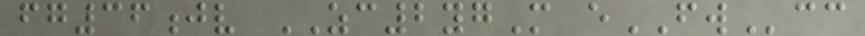fg36jv ZC2ygM eFWcc
